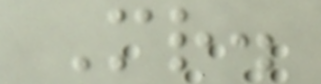Mr.
